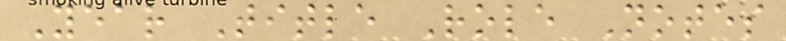Year Title Role Notes
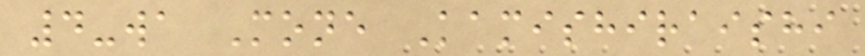4-wa Mone Kamishiraishi
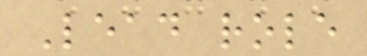Lead role
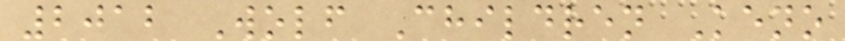2012 Wolf Children Keno
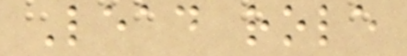Lead role
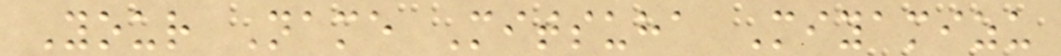Your Name Mitsuha Miyamizu
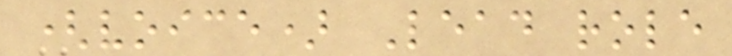(voice) Lead role
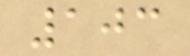103
